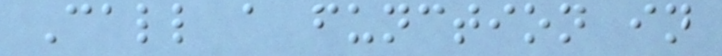Call a function in
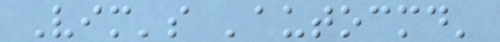Vim's 'autocmd'
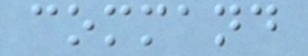command
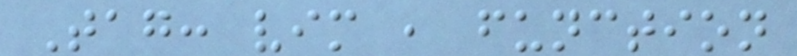Tag: vim , function
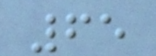65
